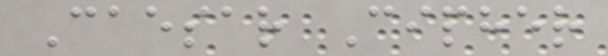Caesar Cipher
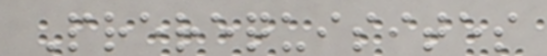Prerequisites
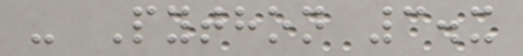- Python 3.x
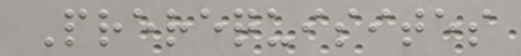Prerequisites
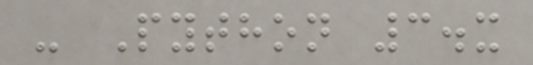- Python 3.x
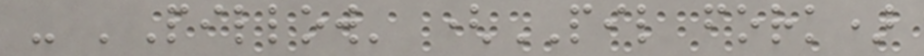- 'Pillow' (PIL fork)
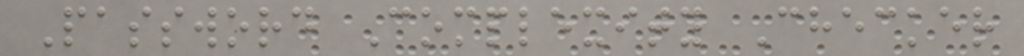Password Complexity Checker
